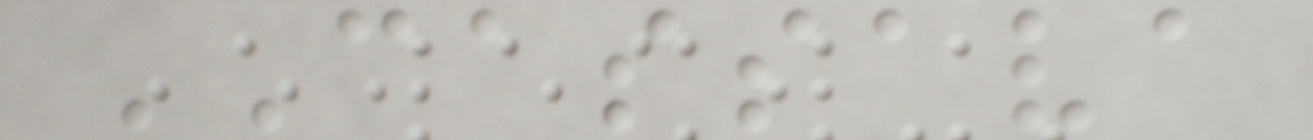CASSAVA
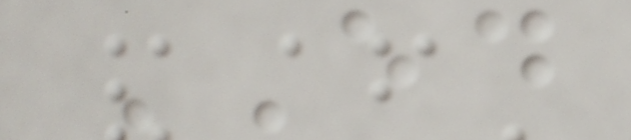ED
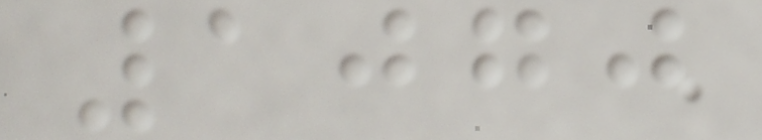1070
